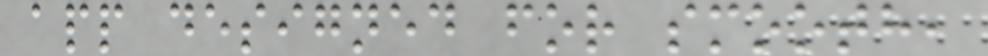app designed for smooth,
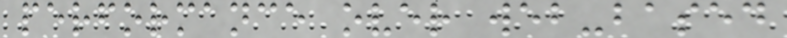performance over web-based
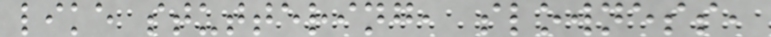like stuttering, slowness,
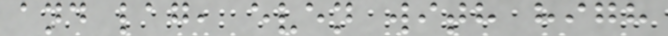and lag, even with high
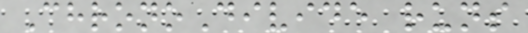ChronoDivide runs
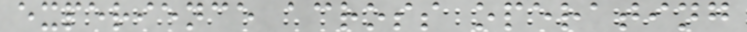experience across operating
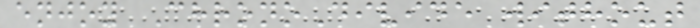enjoy ChronoDivide without
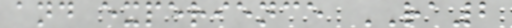and experience RA2
